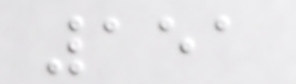151
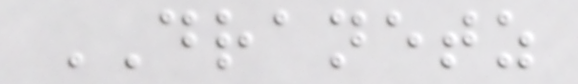DRANETZ
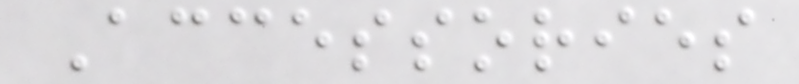Accessories
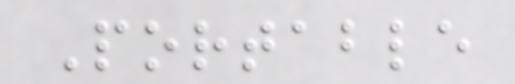Portable
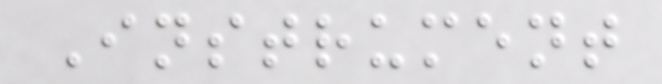Instrument
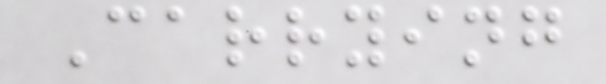Carrying
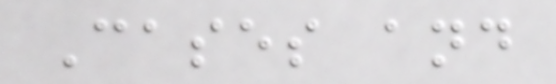Cases and
